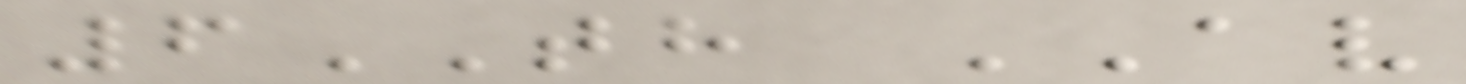6TH AV
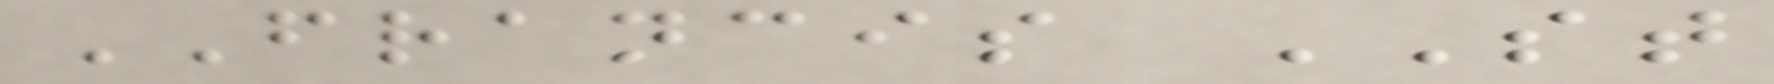FRANCIS ST
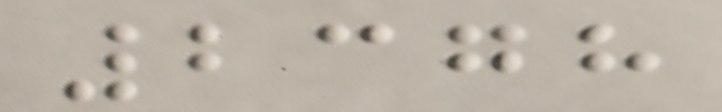2378
